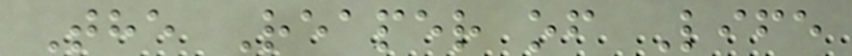The Reaper of Life
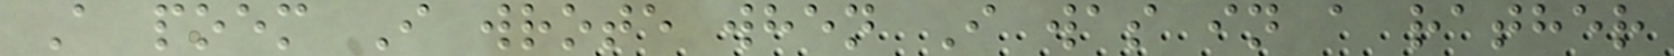A poem I wrote when I was in a rather
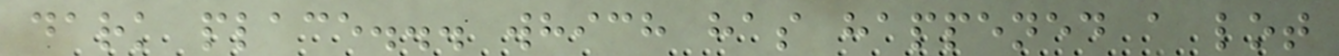dark place... which has happened a lot
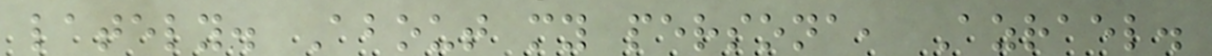lately. About my persona, Azrael.
